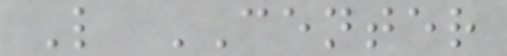L CENTER
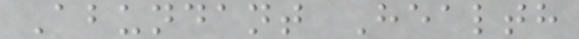Abundant Health
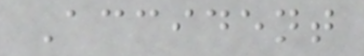Accident
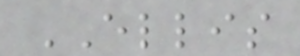ELLIS
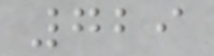729
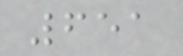651
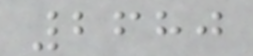2680
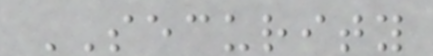SECURITY
